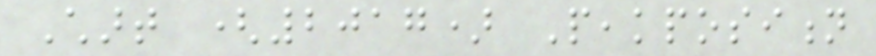Chart (2017) Peakposition
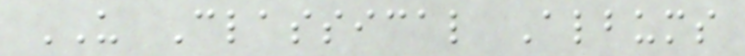US Classical Albums
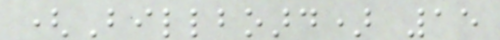(Billboard) 15
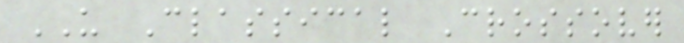US Classical Crossover
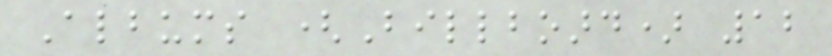Albums (Billboard) 12
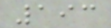193
